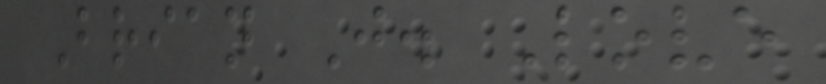Brian J. Love
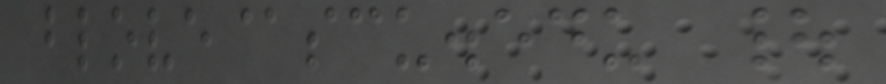blove@scu.edu |
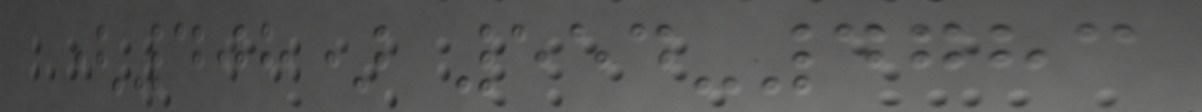(408) 554-4783
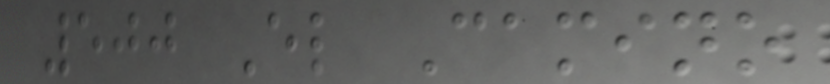500 El Camino
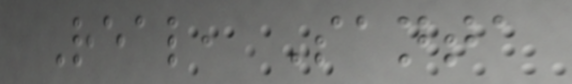Real, Santa
